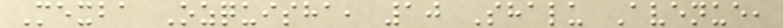Mexba Ozquisha, 10 Shalu Avenue,
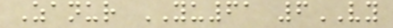Zanur YU61 6VY
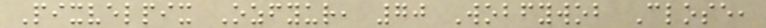Pixvelpix Ozfyur, 70 Wobfywob Close,
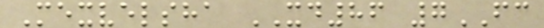Mexvelsha XD86 7FC
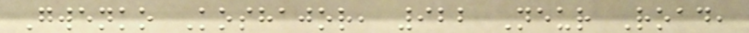Gwenko Koshajor, 922 Neur Road,
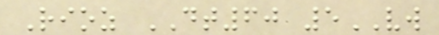Rioz DT60 5VW
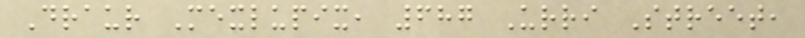Draur Mexlupix, 687 Urri Street,
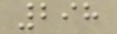298
